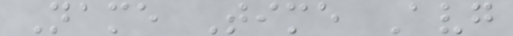Name Time Avg
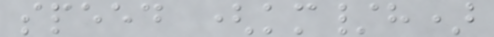speed (km/h)
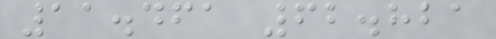11.461 62.821
